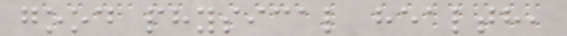good physical health,
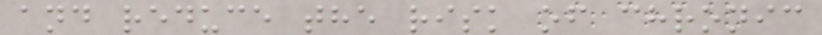and reduce the risk of chronic
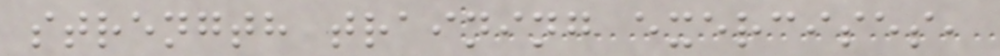strength training exercises,
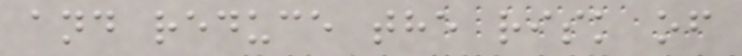and reduce the risk of
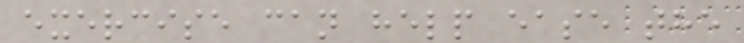exercise can help ease the
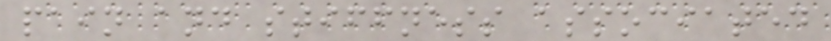pain and stiffness associated
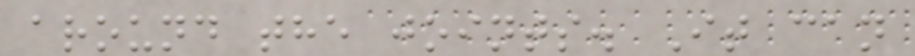around the joints. It can
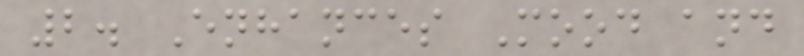2. Enhances Mood and
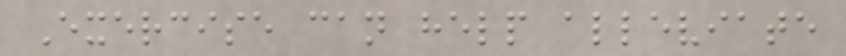Exercise can help alleviate
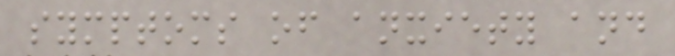symptoms of anxiety and
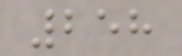258
